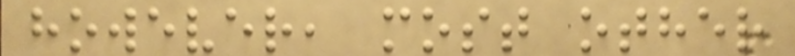however, most other
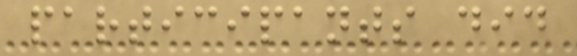participants did
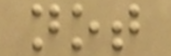not
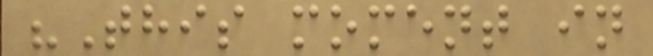"This moment in
